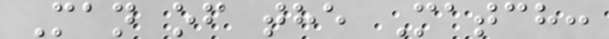Man of the Match:
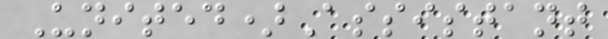United)Assistant
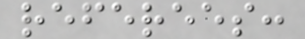referees:
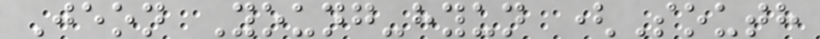Jeon Young-hyun (South
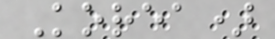Korea)
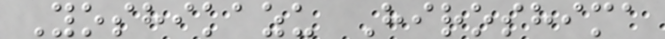Yoshikazu Hiroshima
